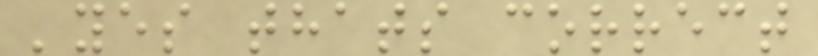'yes thats correct
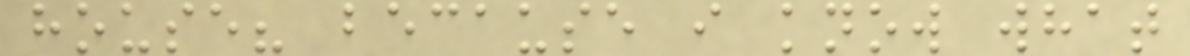house? because i know what
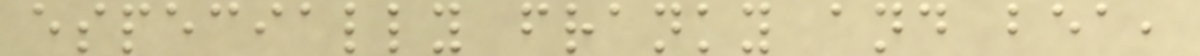especially franky and bea,
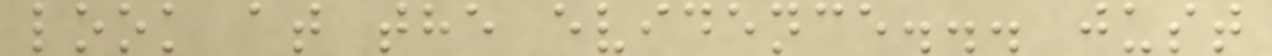look at the evidence... just
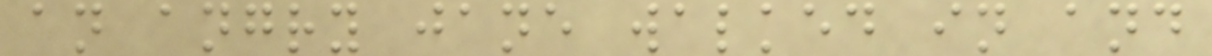an angry jane walked in and
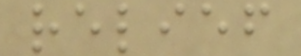relief
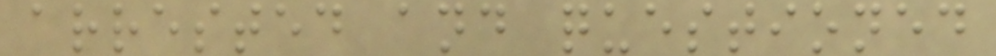arrested and questioned
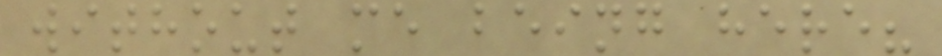without me being here?
